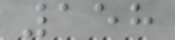158
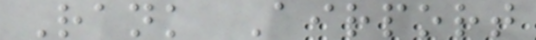Rank Airport
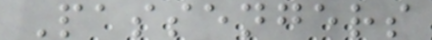Passengers
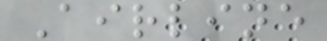Airline
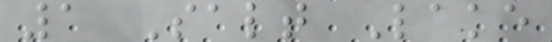1 Salt Lake
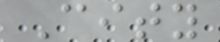City
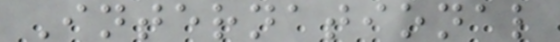International
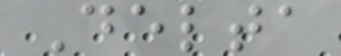Delta
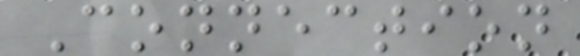Connection
